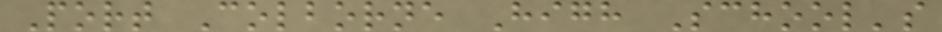Port Colborne High School's
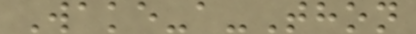Wake-a-Thon
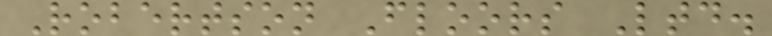Robertson Floors Ltd.
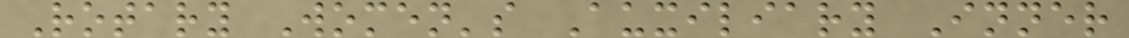Rotary Women's Auxiliary Inner
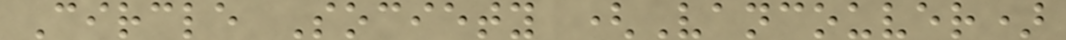Circle Society (Vancouver)
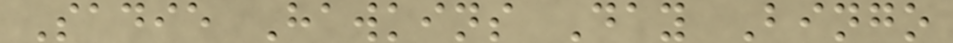Sadie Hawkins Day Bingo
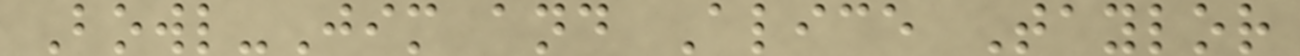Bowl-Jim and Alice Taylor
